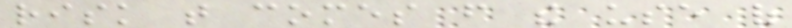risk that comes from the use of
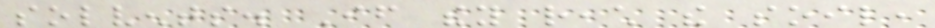solvents. If they reach the soil,
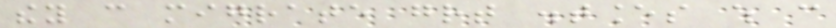they can migrate great distances which can
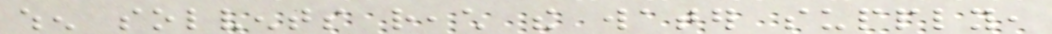when solvents reach the water supply,
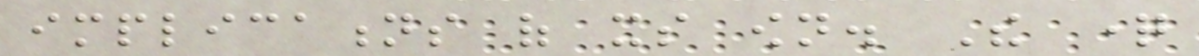implications of its own. The question
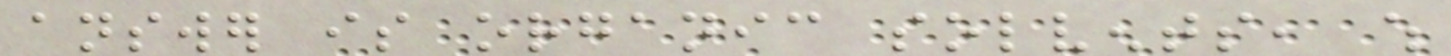answer is organic solvents, which
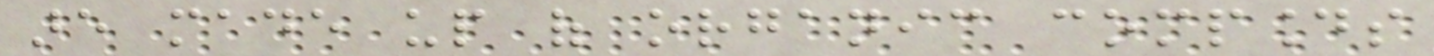are made up of organic compounds
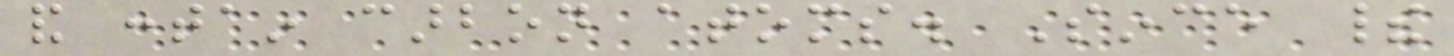and contain carbon atoms. Since their
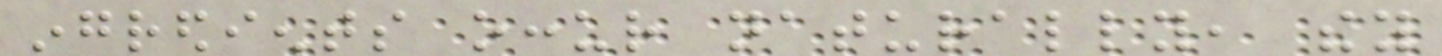ingredients occur naturally, they
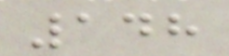148
